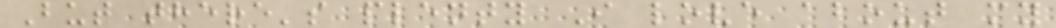But there's plenty I love about my
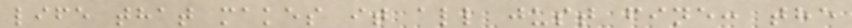life that makes it all just fine: the
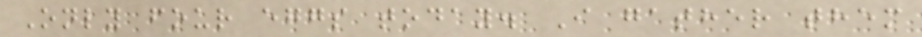Only four eggs today. I gather them
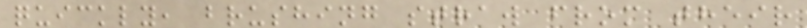quickly, brushing straw from their
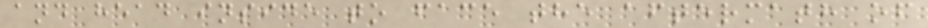and head inside to face the aftermath of
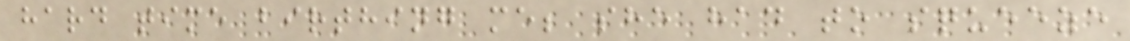hard time birthing me; she had to squeeze
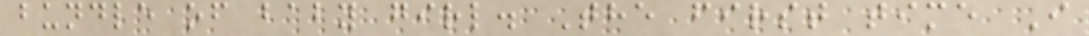bundle of baby girl. The first time I
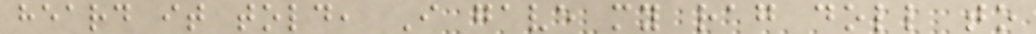heard it told, I gave my rag doll to
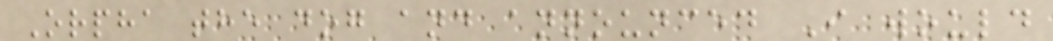Orpha the dog and announced I would
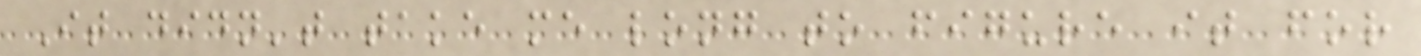It didn't take me long to figure it for
